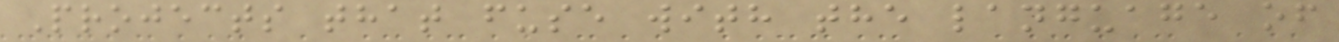Projects that fuse with the language of
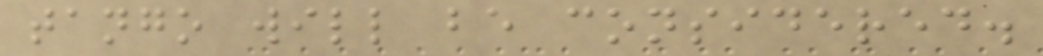tango will be considered.
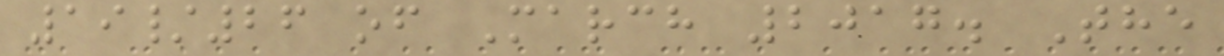19/26 of March 2017. The
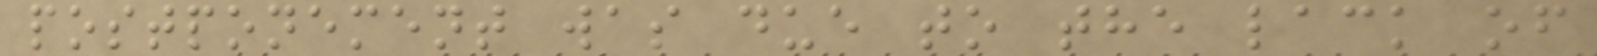postponement was due to the lack of
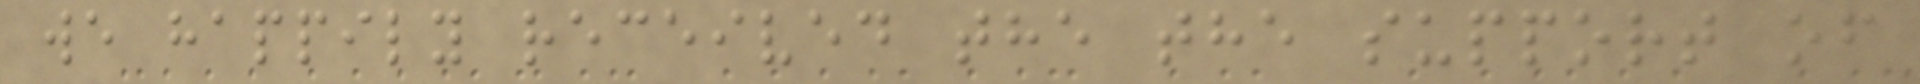we happily received the the support of
